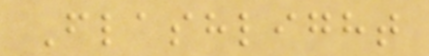Flashlight
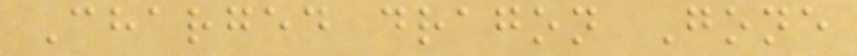Charged dragon Gone
